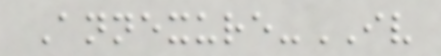Annexure-IV
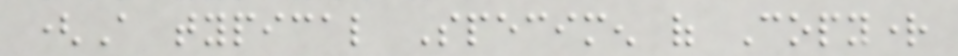(A typical Specimen of Copyright
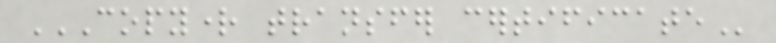COPYRIGHT TRANSFER CERTIFICATE
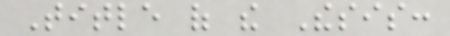Title of the Thesis:
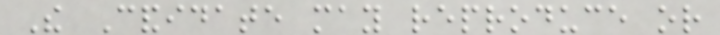The Candidate may reproduce or
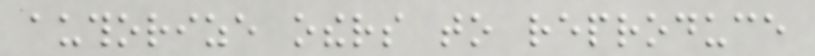authorize others to reproduce
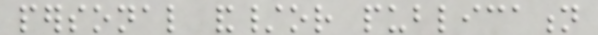personal and/or publication
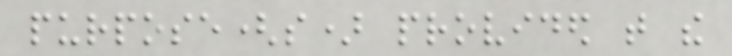purpose(s) provided that the
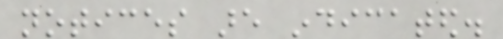notices are indicated.
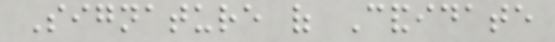Signature of Candidate
